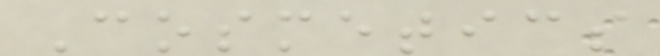Cosmetics
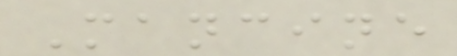Mancine
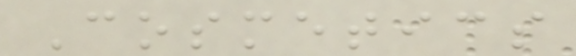Cosmetics
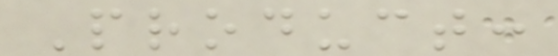Product:
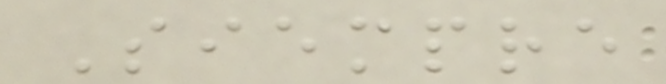Siempre
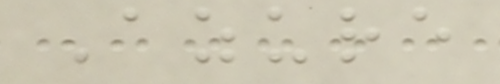Azure
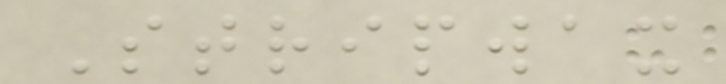Stripwax
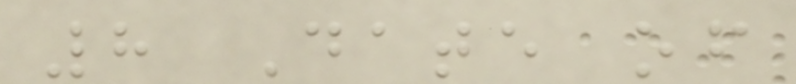8 Date of
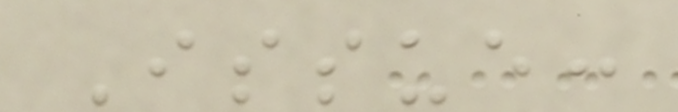Issue:
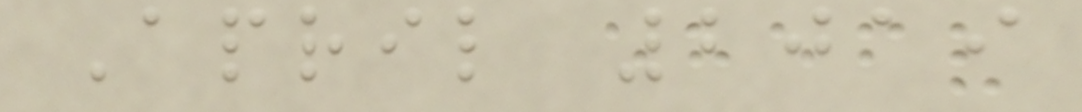April 2019
